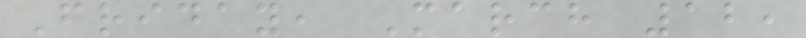Friday, March 12,
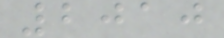2010
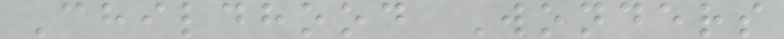Childhood Wonders
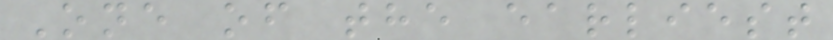One of the earliest
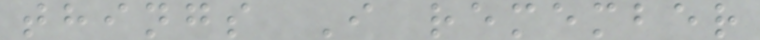things I remember
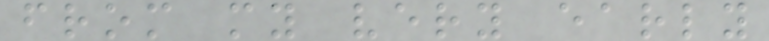from my very early
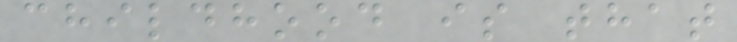childhood is that
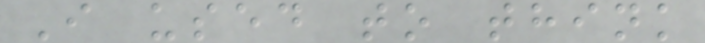I used to think
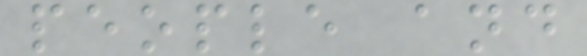people and
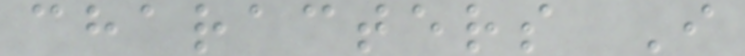characters I
